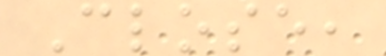Close,
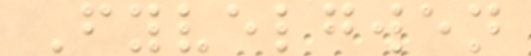Fyvelgwen
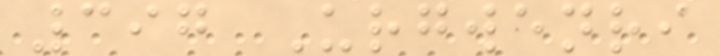397 Urgwenri
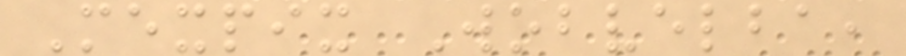Mexpix Wobvelba,
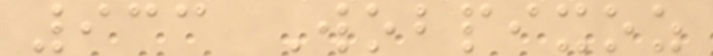933 Wobpixoz
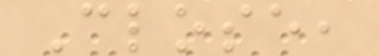Close,
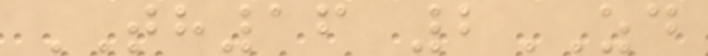TH16 2ZD
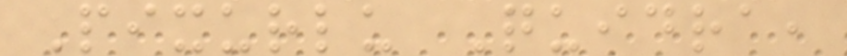Pixurlu Quidra,
